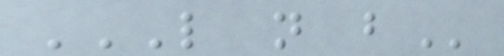L N B
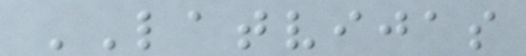LATVIJAS
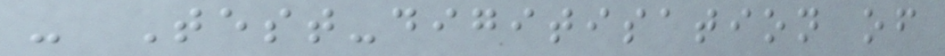- Test-digitisation of
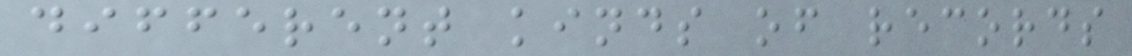different kinds of records
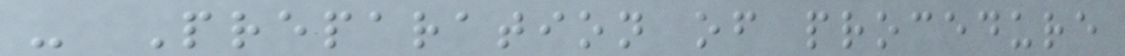- Preparation of procedure
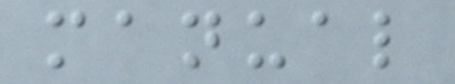manual
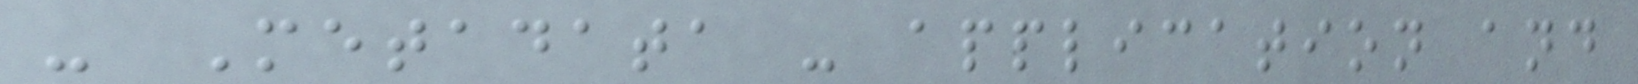- Metadata - application and
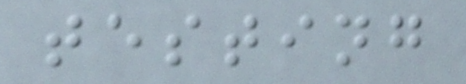testing
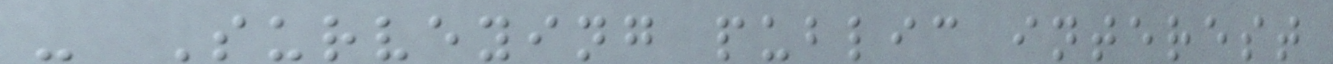- Surveying public interest
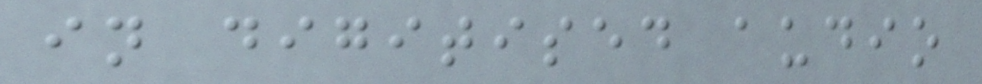in digitised audio
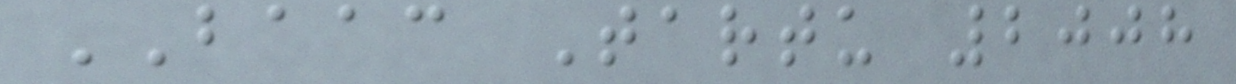BAAC Tartu 2008
